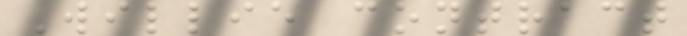Willie contract
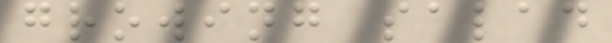growing salad
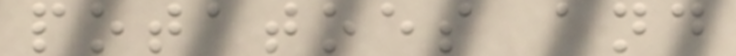potatoes and
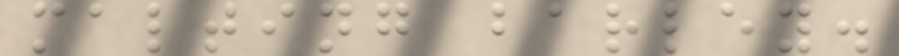malting barley.
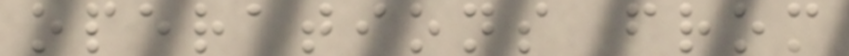operations from
